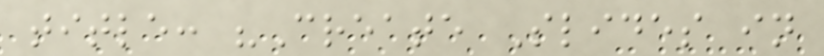title: "Create Slides in
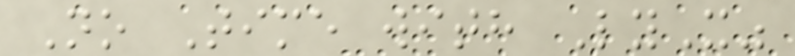No Time with LyX"
